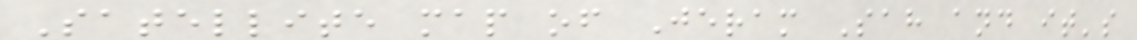Satellite map of Jeram Sah and it's
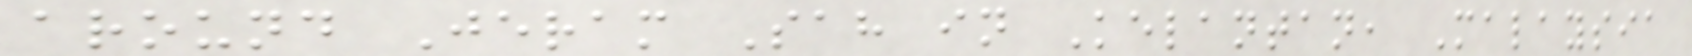around Jeram Sah in Kelantan, Malaysia
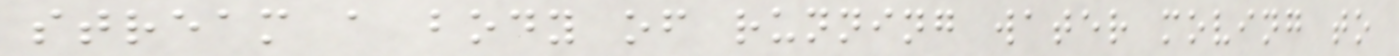stream a body of running water moving to
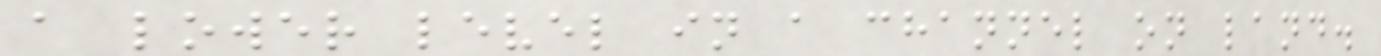a lower level in a channel on land.
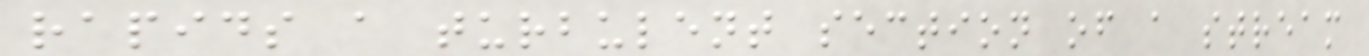rapids a turbulent section of a stream
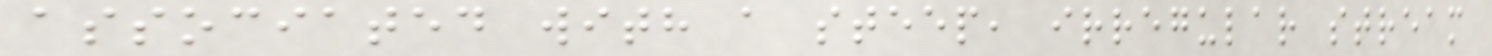associated with a steep, irregular stream
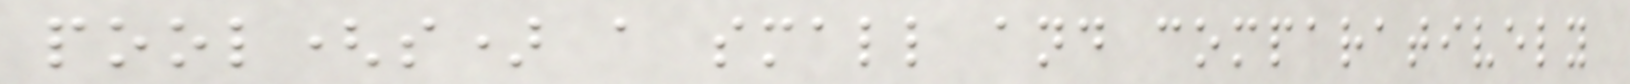pool(s) a small and comparatively
